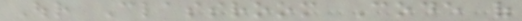Our Classroom Code of
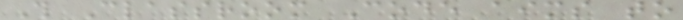This Classroom Code aims to
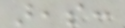areas:
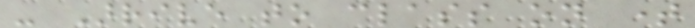- Arrive to class on time
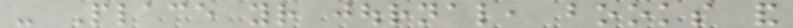- Place your journal, books and
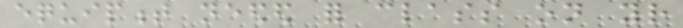equipment needed for class on your
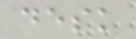desk
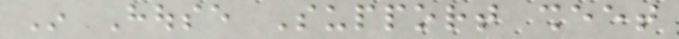In House Support sheet
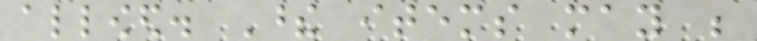allowed. These items may be
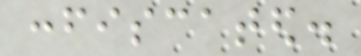confiscated.
